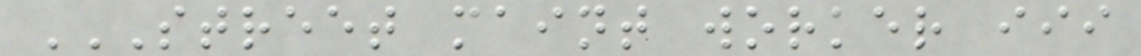STREET MAINT WORKER III
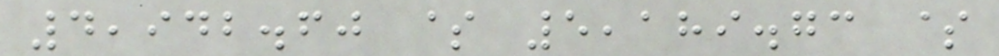4,942.60 $ 5,189.73 $
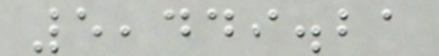5,449.21
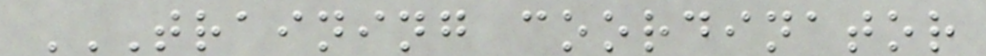TRAINING COORDINATOR
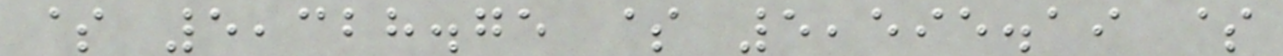$ 5,328.75 $ 5,595.19 $
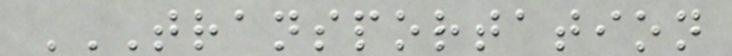TRANSPORTATION
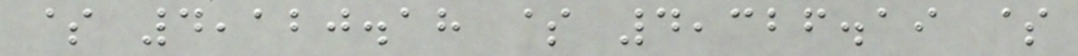$ 4,120.18 $ 4,326.19 $
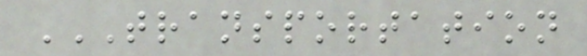TRANSPORTATION
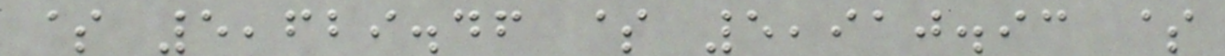$ 5,629.46 $ 5,910.93 $
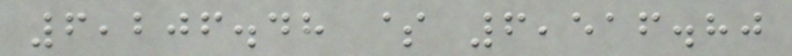6,206.48 $ 6,516.80
